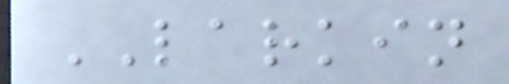LARKIN
